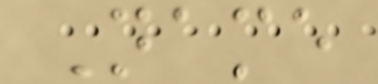Name
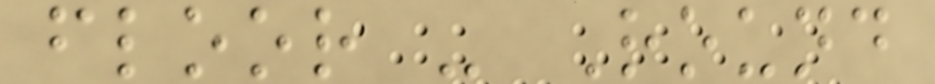floor - Round
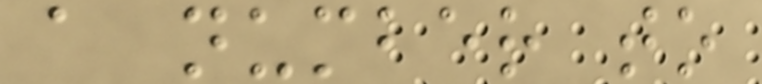a number to
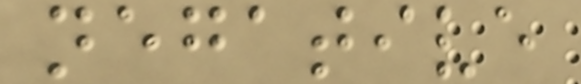negative
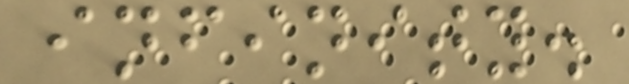infinity.
